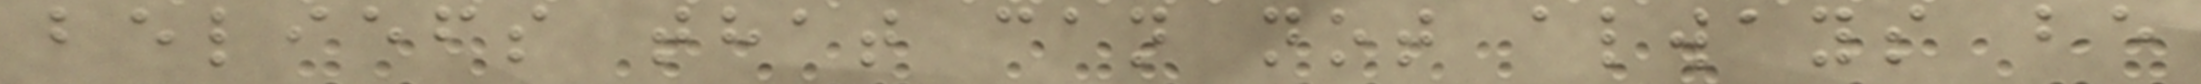beliefs that can not always be
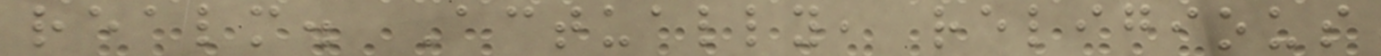realm. Actually, religious
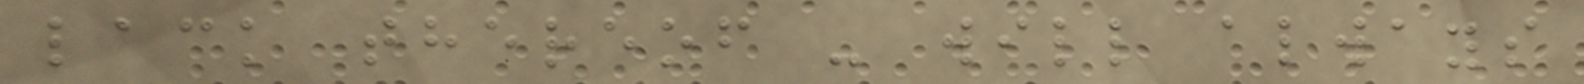lack thereof - will always
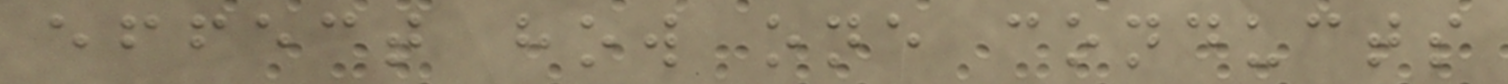effect how one conducts
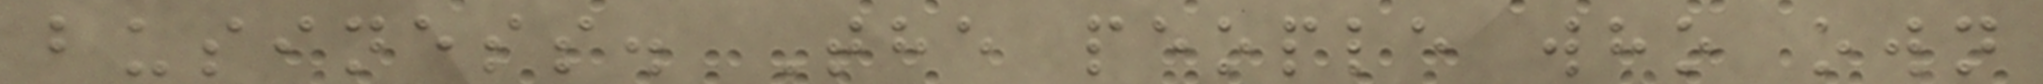business. The people who own
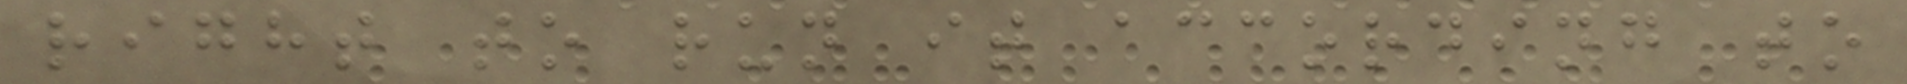right to run it according to
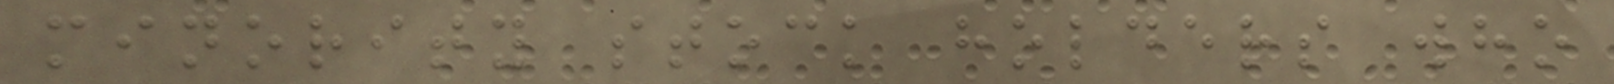minority stock holders who
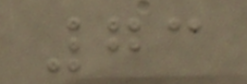73
